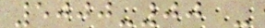5000-00 -
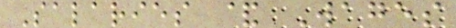Salaries & Wages
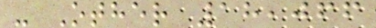- Other 18,066
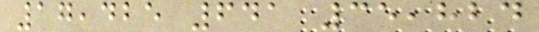17,425 641 35,824
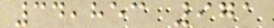34,853 971
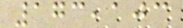173,103
